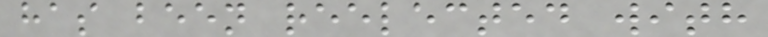has been reelected with
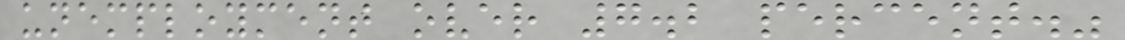unemployment over 7.2 percent."
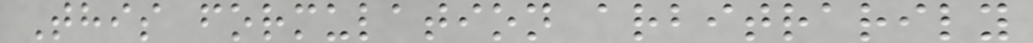This formulation arbitrarily
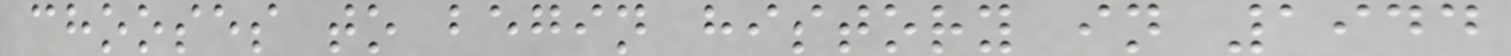chooses to begin history in 1944
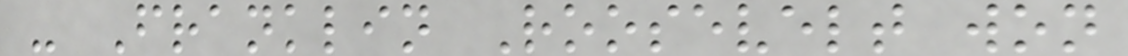- Franklin Roosevelt won
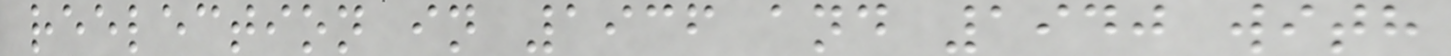reelection in 1936 and 1940 with
